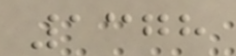1378
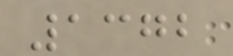1372
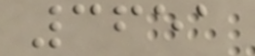3651
